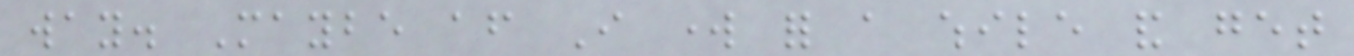way. Maybe after I work for a while and get
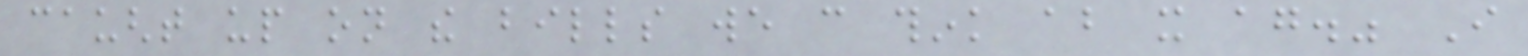caught up on the bills we can think about it again." I
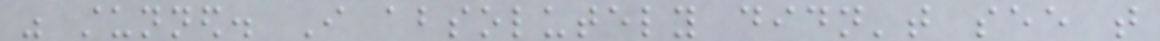was stunned. I absolutely didn't see that
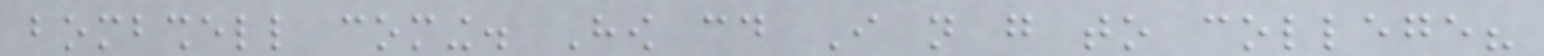bombshell coming. How could I not go to college?
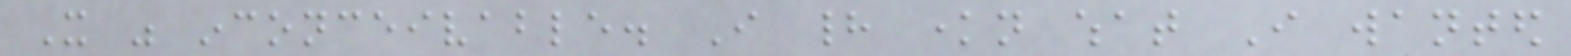It was inconceivable. I had known what I wanted
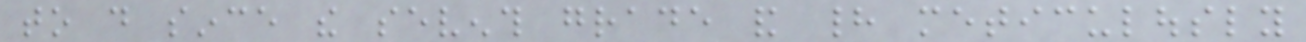to do since the seventh grade and had meticulously
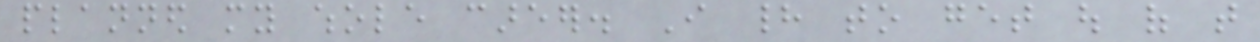planned my whole career. I had to get out of that
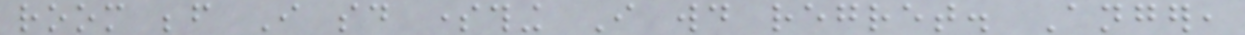room before I said something I would regret. Anger,
